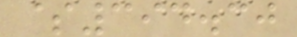$394.30
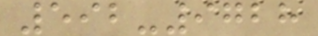592-9728
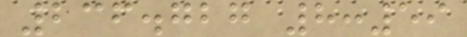236.727 8:59
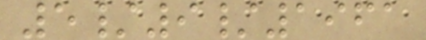5/9/1961
